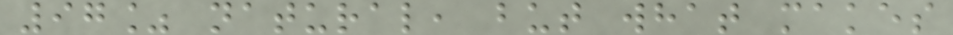97% natural, but what makes
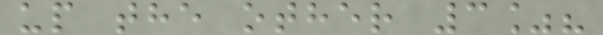up the other 3%?
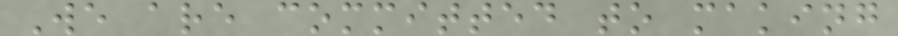We are committed to making
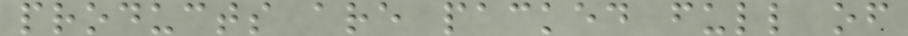products are packed full of
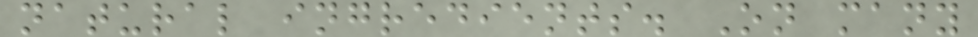natural ingredients. On many
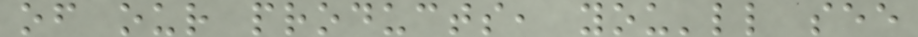of our products, you'll see
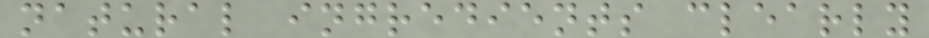natural ingredients clearly
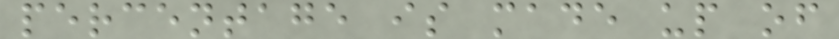percentage is made up of
